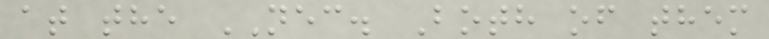at the NEC. Both of them
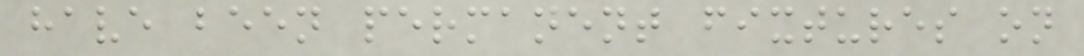have been permanent fixtures on
